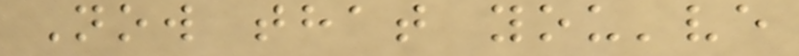Now that you've
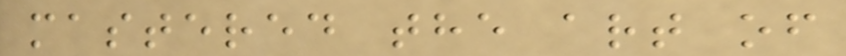mastered the art of
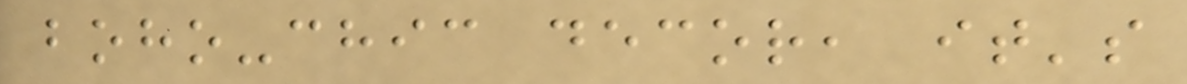boho-chic decor, it's
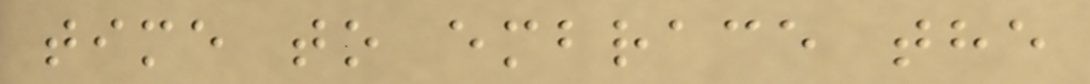time to embrace the
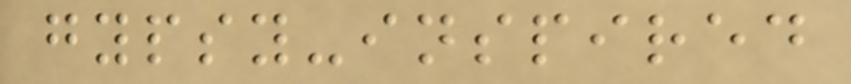gypsy-inspired
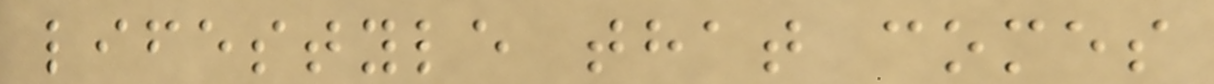lifestyle that comes
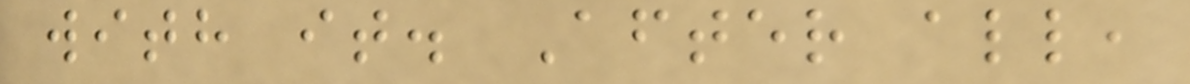with it. After all,
